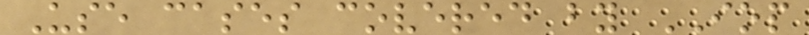Use cases covered by IOP
